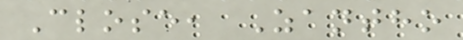Close, Zantho
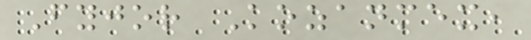Fyjor Kozanmex,
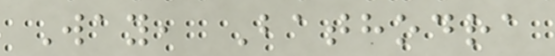Way, Bathodra
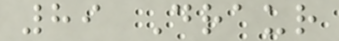89 Draur
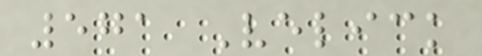571 Velick
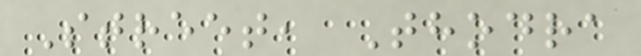Street, Thodra
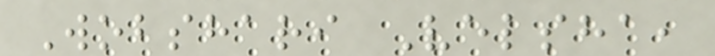Wobshari Velsha,
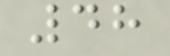48
